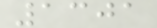1301
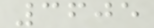3605
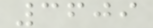3609
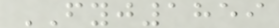FYJ1859
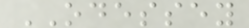ODESSEY
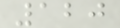120
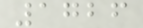1726
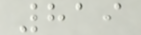819
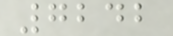7242
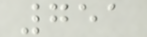751
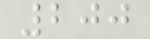200
